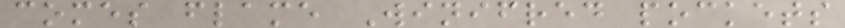comes flame Winifred pockets
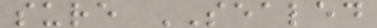sure SEALED
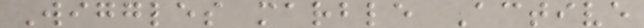Wiggles marble Active
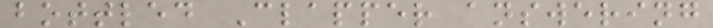bottled Clapper answering
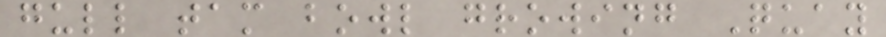gull tam bowl growing Quay
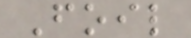Foil
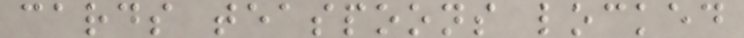cards teaspoons locked
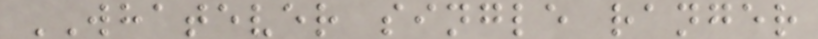WHATEVER single ranger
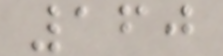160
